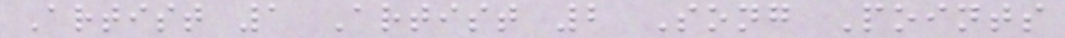Artist 1 Artist 2 Song Points
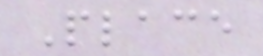Place
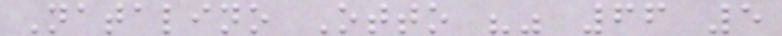Natalino Otto "" 66 5
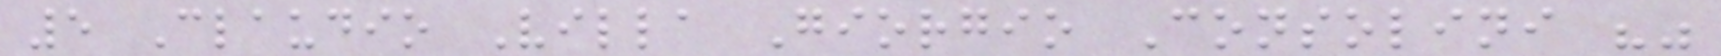5 Claudio Villa Giorgio Consolini ""
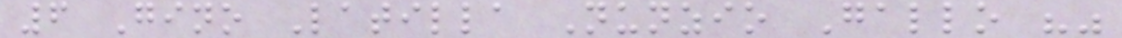6 Gino Latilla Nunzio Gallo ""
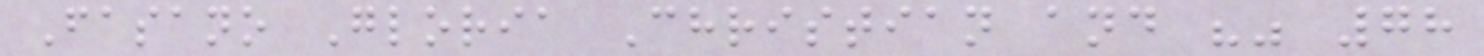Fasano Gloria Christian and "" 78
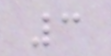3
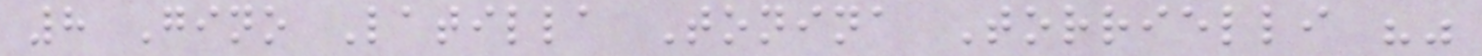8 Gino Latilla Tonina Torrielli ""
